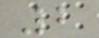2
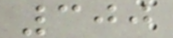300
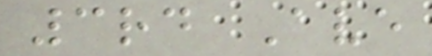3rd Ave
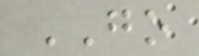GO
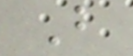B
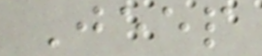Jeep
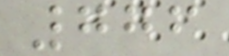776
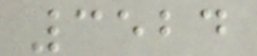3524
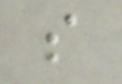s
